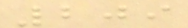209
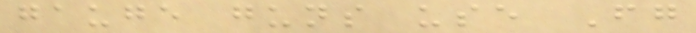gauge guns use Fg
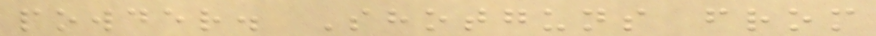powder. Shotguns from
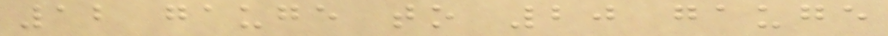12 gauge to 20 gauge
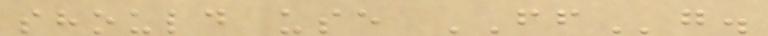should use FFg.
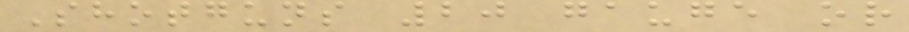Shotguns 20 gauge or
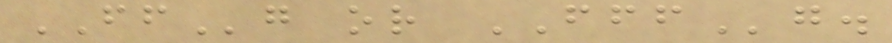FFg or FFFg.
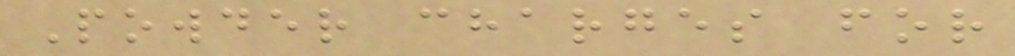Powder charges for
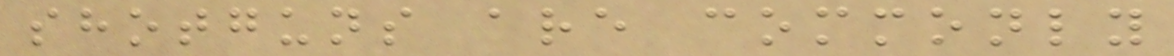shotguns are commonly
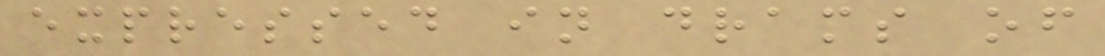expressed in drams of
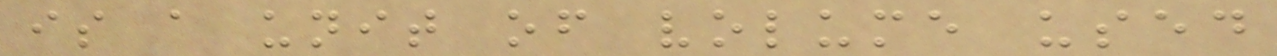is a unit of volume used
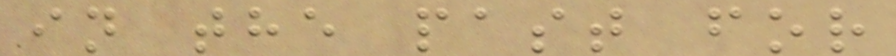in the past for
